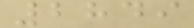2849
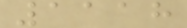1118
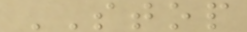STOP
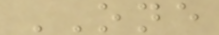ONE
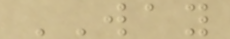WAY
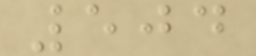504
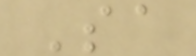Sa
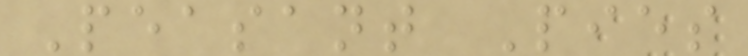Peasant Pies
